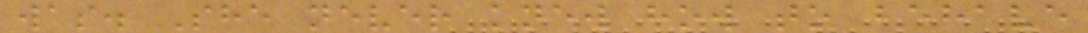was. She never knew how to behave
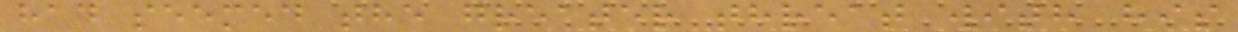had seemed the greater threat with his
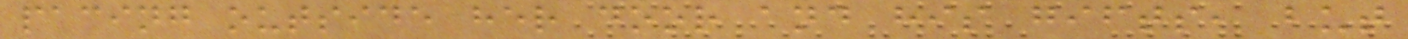pacing outside her door and his gifts, but
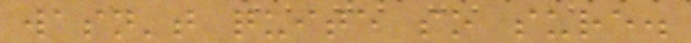wasn't quite so sure.
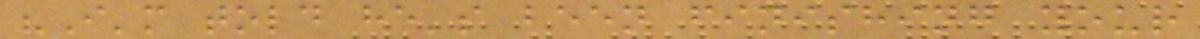"I'm told he's been finishing your
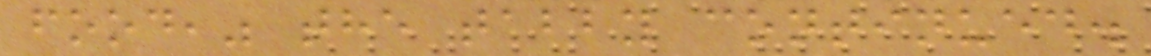food," the tabby continued.
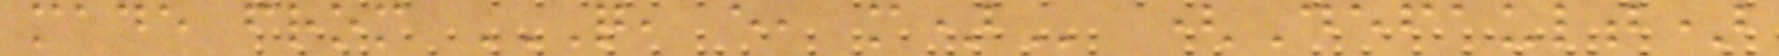made from Q, E, M) (Default)
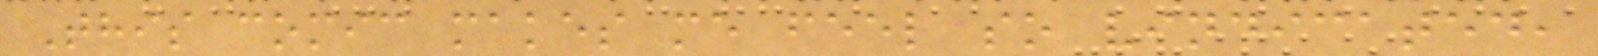This comic makes me feel so vindicated,
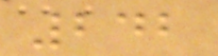242
